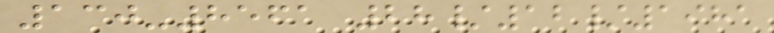130-8561 28/12/1981
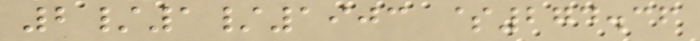2/1/1903 $274.36
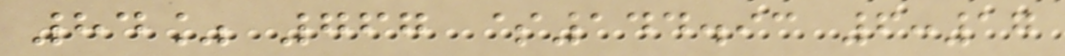84% 767 $144.93 6:17
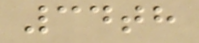34th
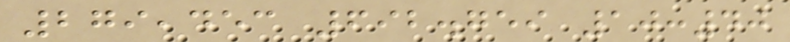279,453 692.759 10:40
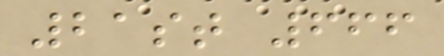21st 666
